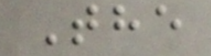The
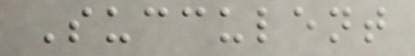Succulent
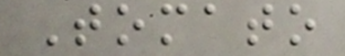Tomato
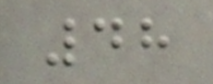48
